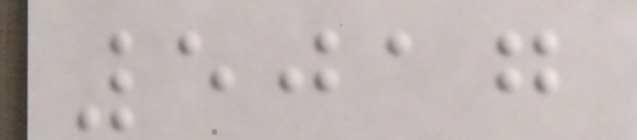5017
